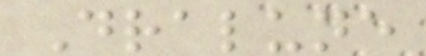Dralune
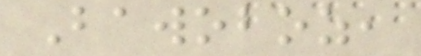Bawoboz,
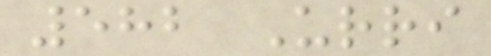582 Urri
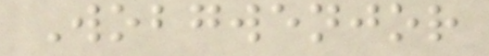Wobgwenjor
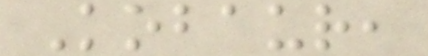Kobaur,
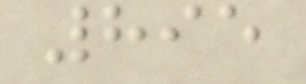895
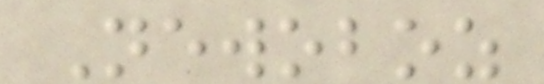Newoboz
